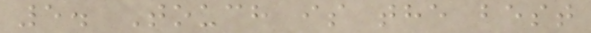5. Touch is the best
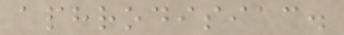aphrodisiac.
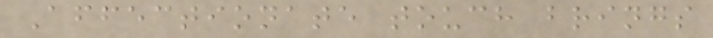Affectionate touch brings
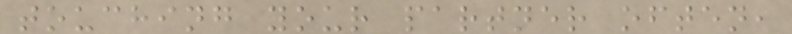touching your partner often,
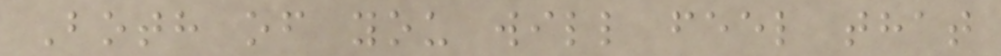Both of you will feel that
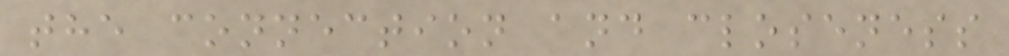the connection and closeness
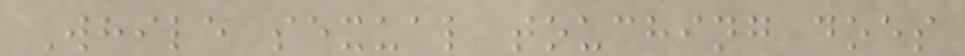While sexual touching does
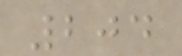204
